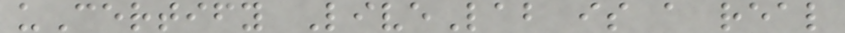uCertify LiveLab is a real
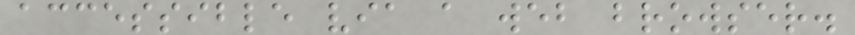accessible via a web browser.
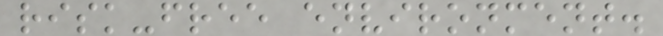risk-free environment.
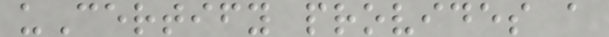uCertify provides a
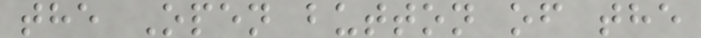the Open button of the
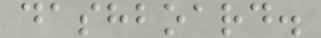dashboard.
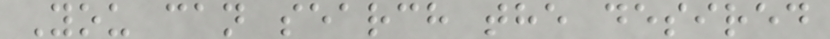You can search the desired
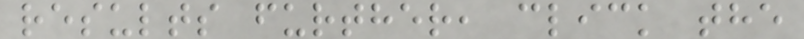results further, click the
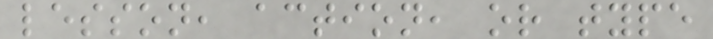lesson, action, or type
